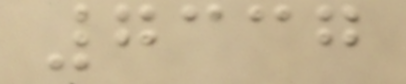7337
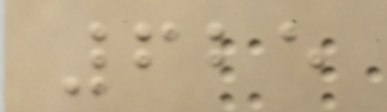625
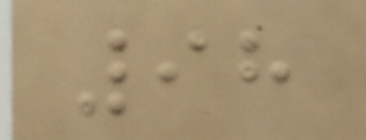98
